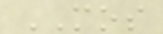MOS
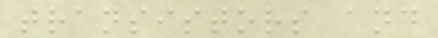transistors and
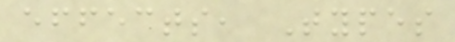effects, Types
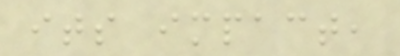its impact,
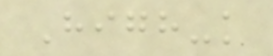High-k
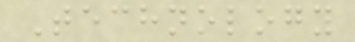Technology
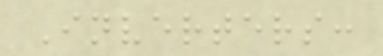Inverters:
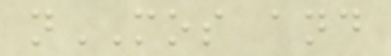nMOS and
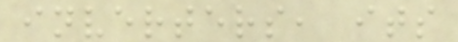inverters, its
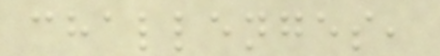challenges,
